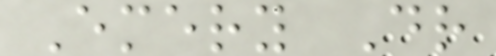Emery Dr
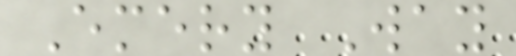Emery Way
